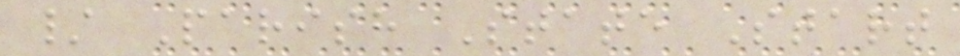/ Parish State Start
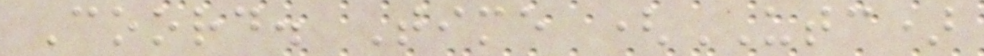Coord. Time (UTC)
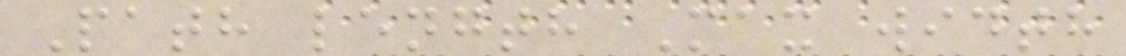Path length Max width
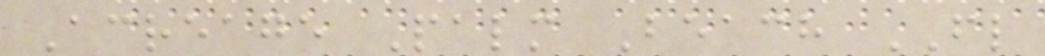Acreage Palm Beach FL
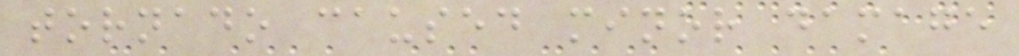tornado caused minor damage
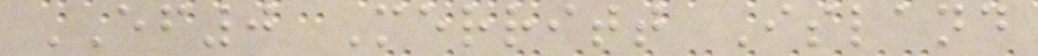EF0 Merritt Island
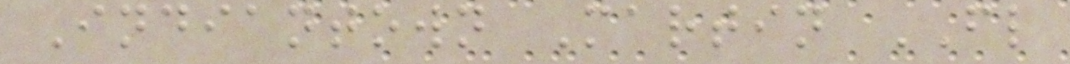Indiantown Martin FL
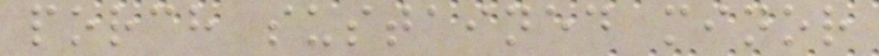porch sustained minor
